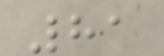81
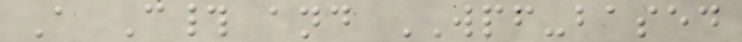A C# and WPF-based
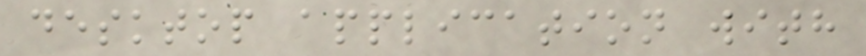desktop application with
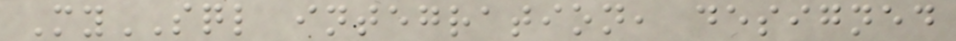MySQL integration, designed
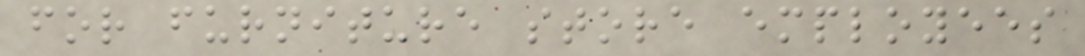for furniture store employees
